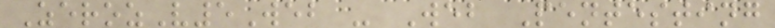ZerozV5Web - Web Pentesting
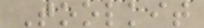Toolkit
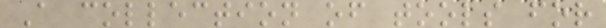A collection of tools for
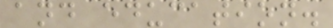and education.
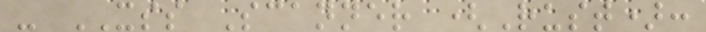- XSS Scanner (Rust):
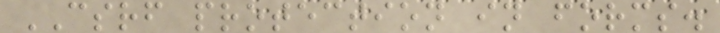CSRF protection in forms.
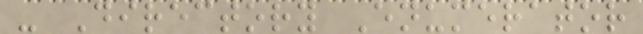- Directory Enumerator
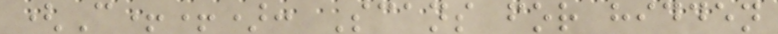(C++): Scans for hidden
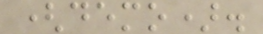(demo).
